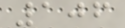106
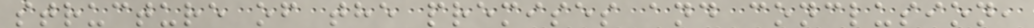structure of the premises and conclusion,
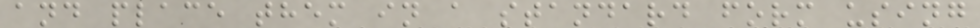and place them in a standard form using
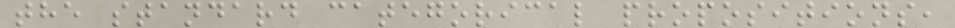the standard categorical propositions,
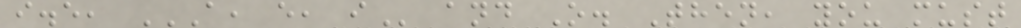i.e, A, E, I and O. Then, you must
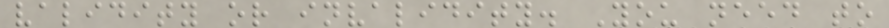validity or invalidity. You need to
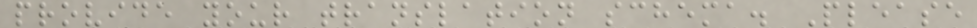provide your translation schema. Please
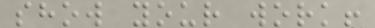show your work!
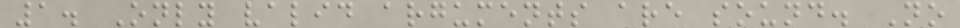1. Only valid arguments are sound. No
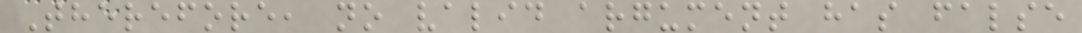Therefore, no valid argument has false
